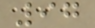97
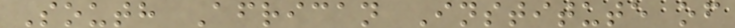South African Institute of
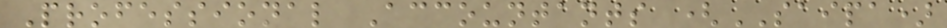Professional Accountants (SAIPA)
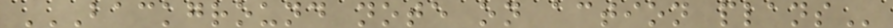BACKGROUND NOTE ON ACTION PLANS
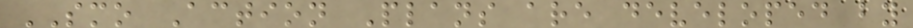SMO Action Plans are developed by
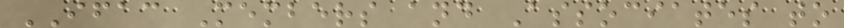IFAC Members and Associates to
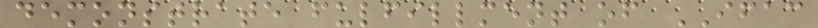demonstrate fulfillment of IFAC
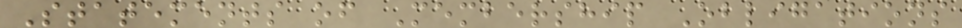Statements of Membership Obligations
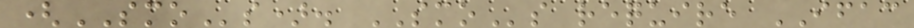(SMOs). SMOs require IFAC
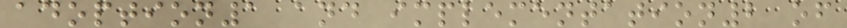adoption1 and implementation2 of
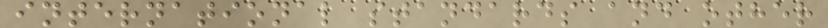international standards and other
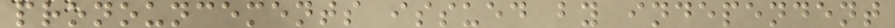pronouncements issued by independent
